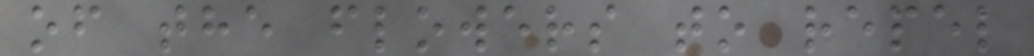of the flowers to repel
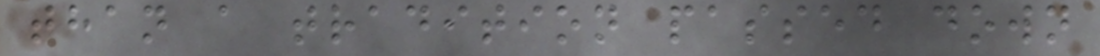than a tradition passed down
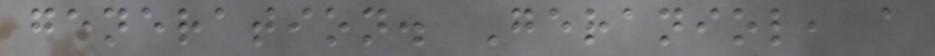generation. Geraniol, a
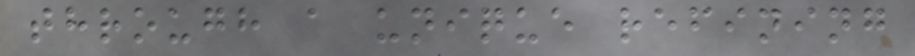through a unique refining
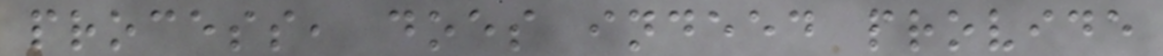process, does indeed provide
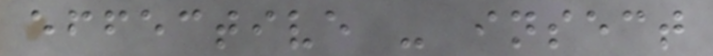effective - insect
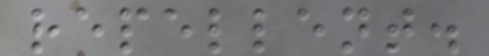repellent.
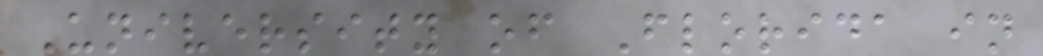University of Florida in
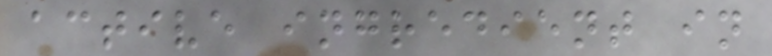active ingredient in
